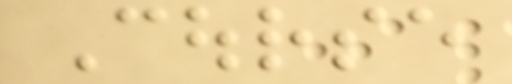Course
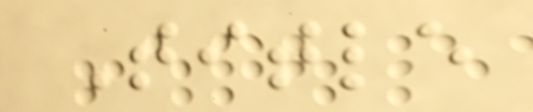Title
